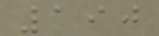190
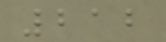212
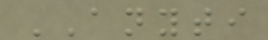ANYTI
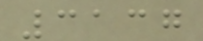3137
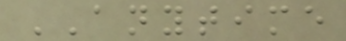ANYTIME
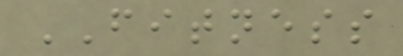FITNESS
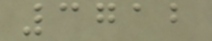3712
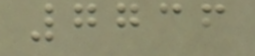7736
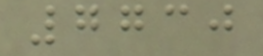7730
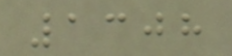1308
